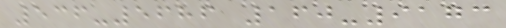536-5686 160-9173
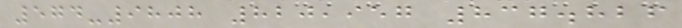574-9808 820,957 837.826
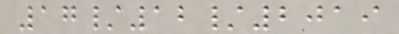17/12/2019
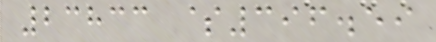23833 $396.59
